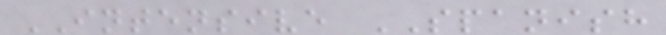INTENSIVE SPANISH
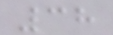38
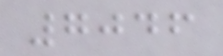7046
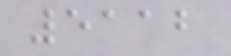5112
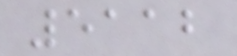5112
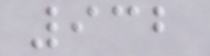932
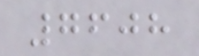7608
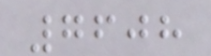7608
